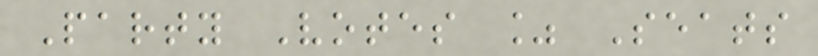Party Votes % Seats
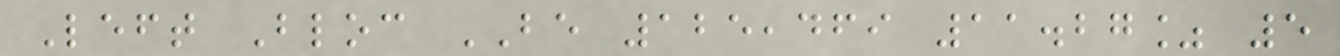Left Bloc BE 125,469 11.27% 5
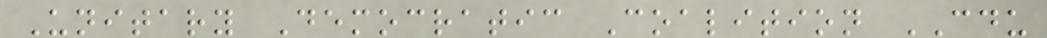Unitary Democratic Coalition CDU
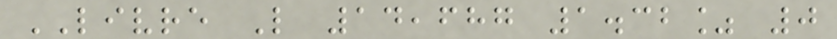LIVRE L 14,687 1.32% 0
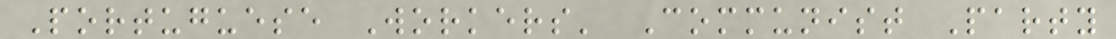Portuguese Workers' Communist Party
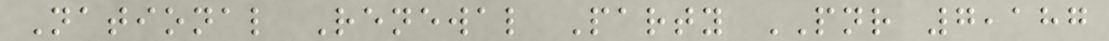National Renewal Party PNR 7,187
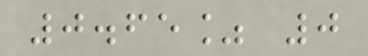0.65% 0
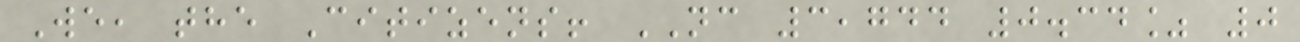We, the Citizens! NC 3,744 0.34% 0
